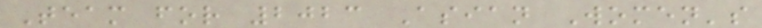Team for 2023 Asian Women's
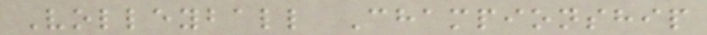Volleyball Championship
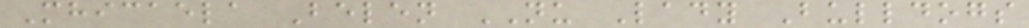Mhicaela Belen NU Lady Bulldogs
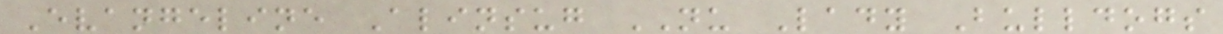Evangeline Alinsug NU Lady Bulldogs
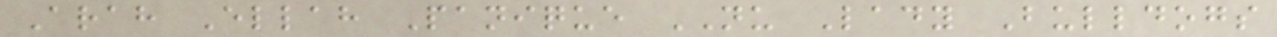Arah Ellah Panique NU Lady Bulldogs
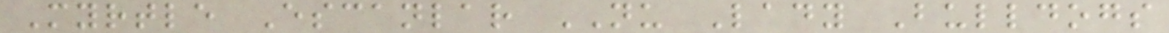Myrtle Escanlar NU Lady Bulldogs
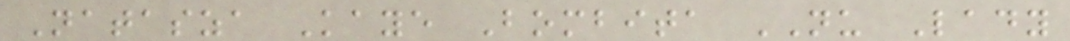Natasza Kaye Bombita NU Lady
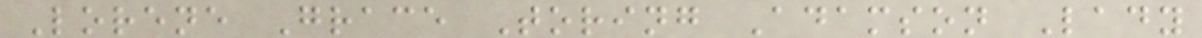Lorene Grace Toring Adamson Lady
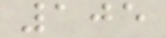105
